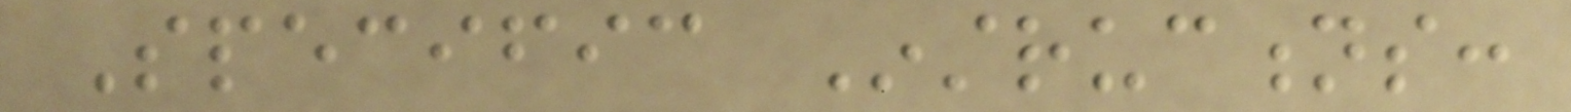Specific Instructions:
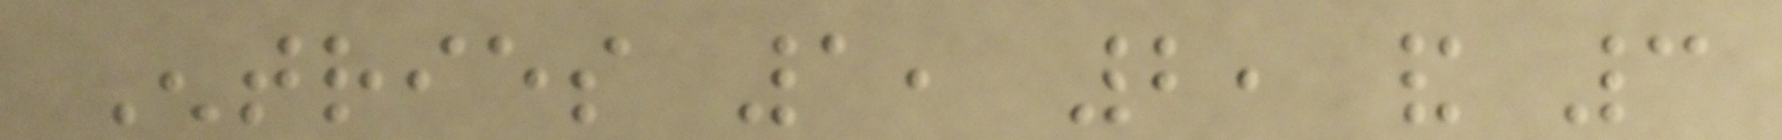Entries 1, 2, and 3
